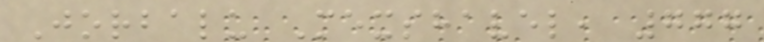Jorbalu Mexshavel, 777
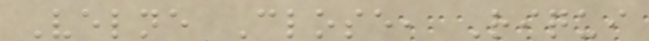Velne Close, Riqui
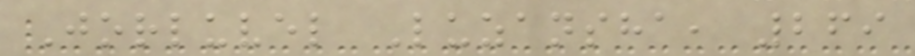Jorluvel Luzansha, 269
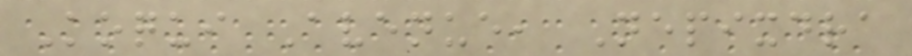Koqui Avenue, Nepixdra
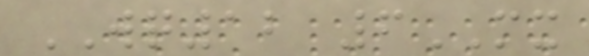WQ12 6MX
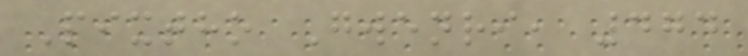Pixtho Gwenri, 474
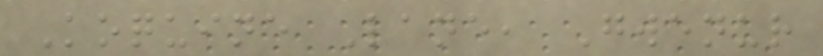Koquine Lane, Gwenur
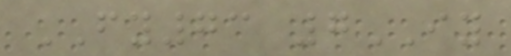FY73 7IY
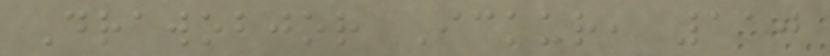Drawobjor Ickur, 110
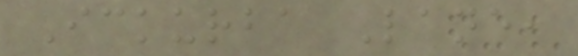Ickurba Lane,
